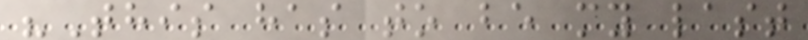"This has to be my last
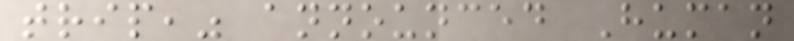trip," announced Human
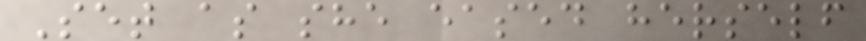Set as she eased herself
